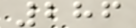286
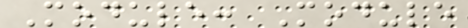Module: Module
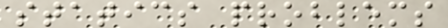statics problems
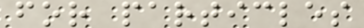for particles
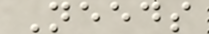Needs
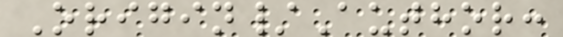Origin/Author:
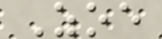Zoe
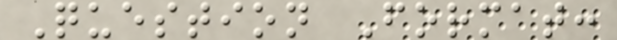Question Format:
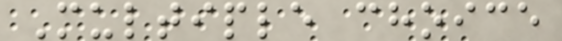Multiple choice
